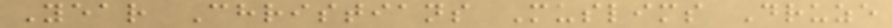Year Christians Muslims Druze
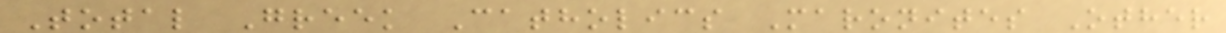Total Greek Catholics Maronites Other
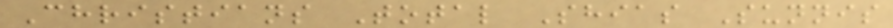Christians Total Shias Sunnis
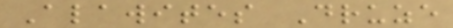Alawites Druze
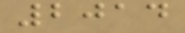2014
